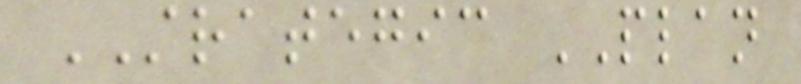STRATEGIC PLAN
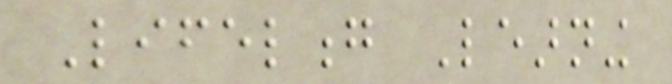Lifelong Learning
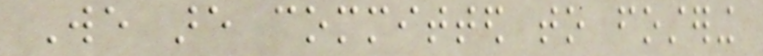We are committed to fostering
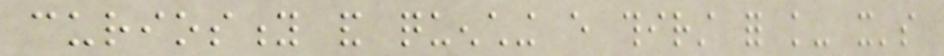curiosity and quenching every thirst for knowledge- it's
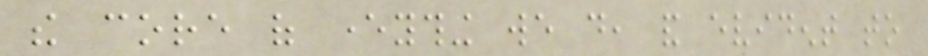the core of everything we do, and evident to
